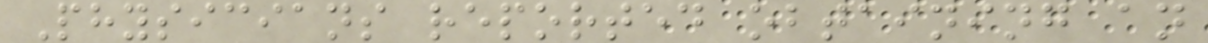Physicians reported obtaining an
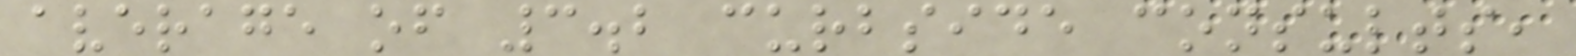average of 3.2 curbside consults,
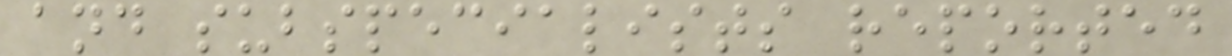and subspecialists reported
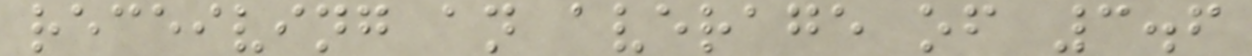receiving an average of 3.6
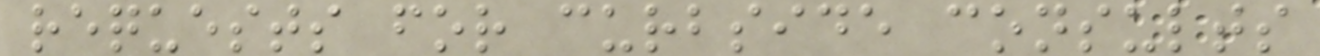requests for curbside consults
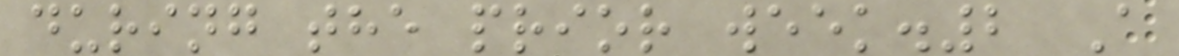during the prior week.2 A
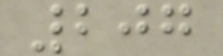207
